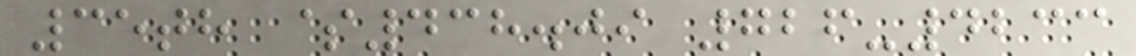35th $438.09 726-4233
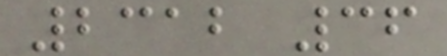2312 36
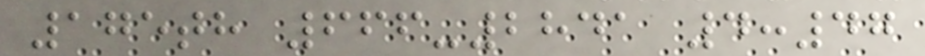175th 666-2841 4:47
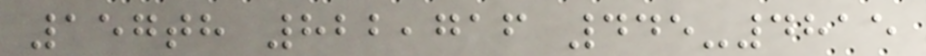157th 822,716 445-4815
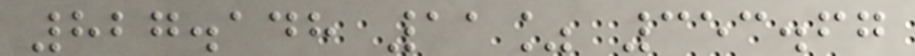827.148 11% 353.67
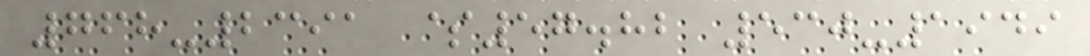768-2391 $57.82 530-1949
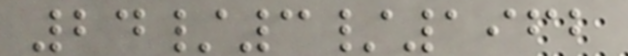24/3/1962
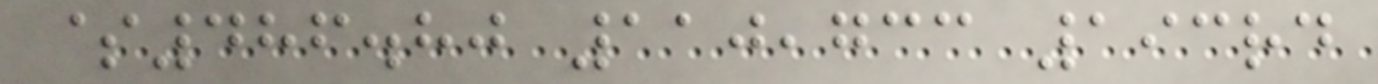$486.80 110,733 193rd
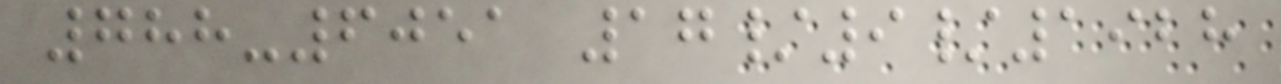788-6051 17/9/1928
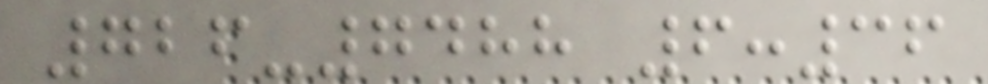726-7488 6:36
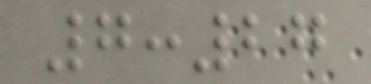7:27
